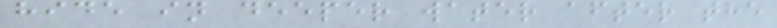hide in deeper water after the
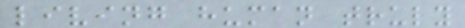living human truly
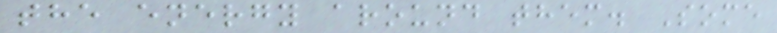the energy around them. Some
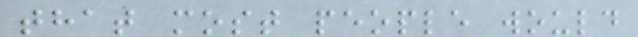that most people would
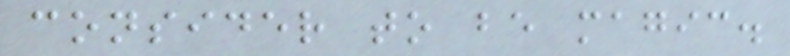consider to be magic.
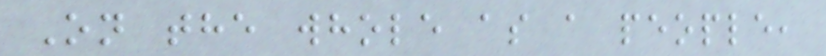On the whole as a people,
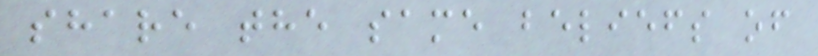share the same beliefs of
